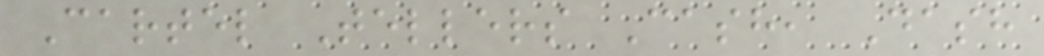Cartel Tellers Cash, Dash
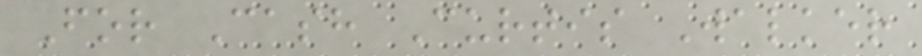For Cash Curtis Walker
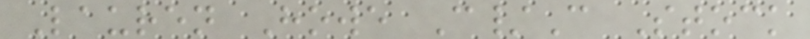Lauren Howe C/C Stock
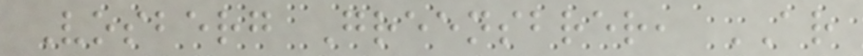Vosberg Greensbrer, AR
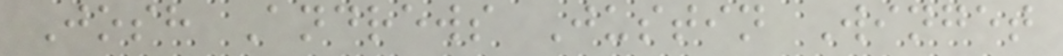Josh Andrews Justin Winget
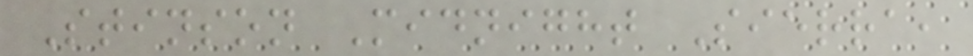Stinson Midnight Sierra,
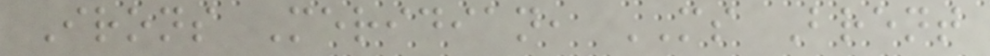Irons Meridian, MS Brent
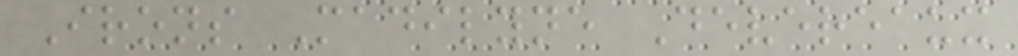Irons Madilyne Devereaux
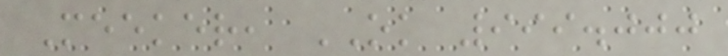Meeker, OK 999.000
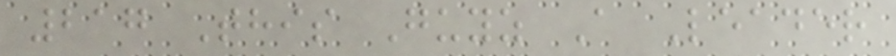217 This Guyz A Leader
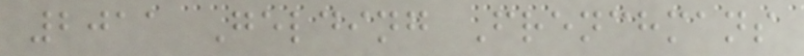2011 Gelding Frenchmans
